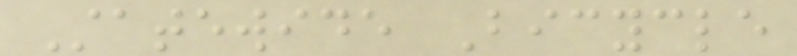Statewide Bicycle
